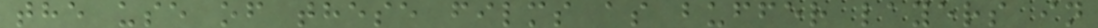the use of these films as buffer layers in
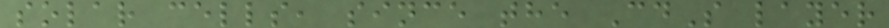solar cells, since the CdS layer
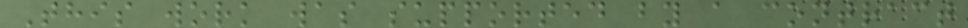This work was supported by a contract
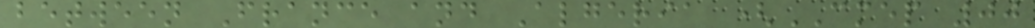between France and Algeria (CMEP 00
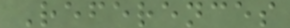References
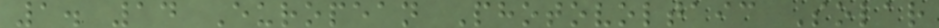1. 14 European Photovoltaic Solar
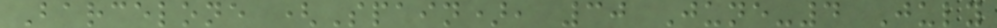Barcelone (Spain), 30 June-4 July
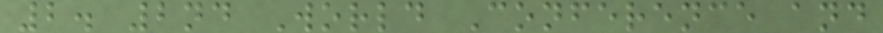2. 2nd World Conference and
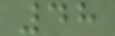48
